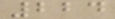224
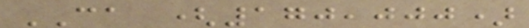CA (170,000)
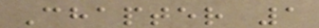Chapter 1
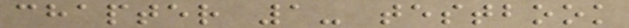chapter 1- testbook
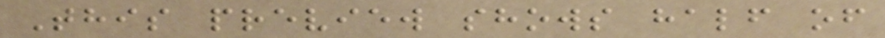This preview shows half of
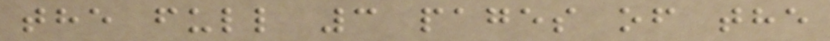the full 3 pages of the
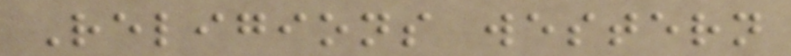Religions western
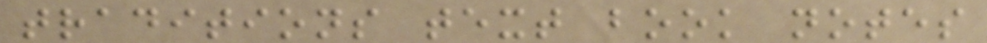traditions text book notes
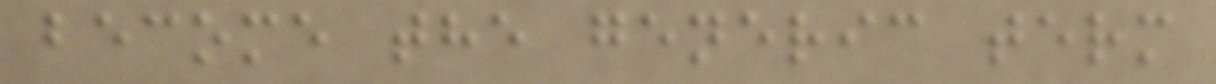become the generic term
